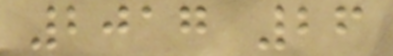2017 26
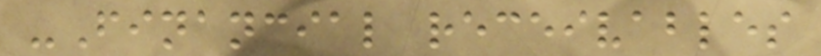-Financial receivables
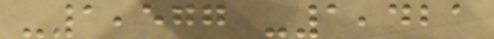-1,577 -1,421
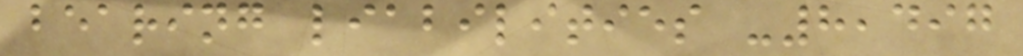bearing liabilities -8,497
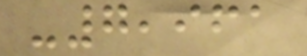-7,961
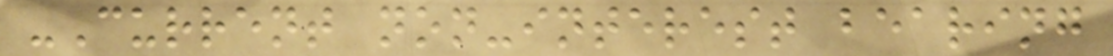-Current non-interest bearing
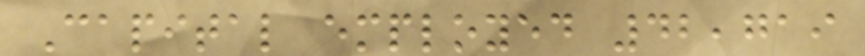Capital employed 42,719
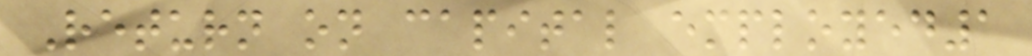Return on capital employed1
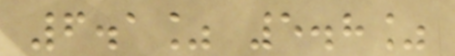6.1% 5.8%
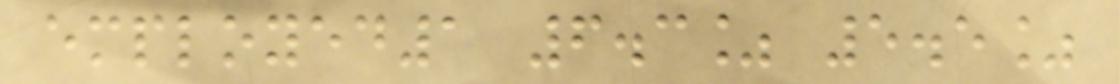employed1 6.3% 5.5%
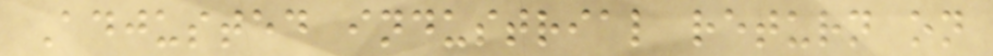Adjusted industrial return on
